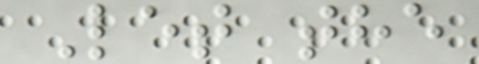Let the
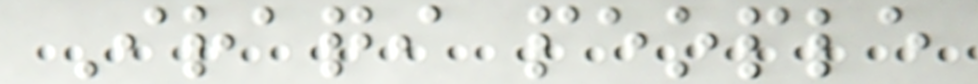Iraqi people
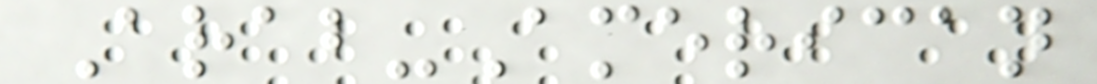Arab-American
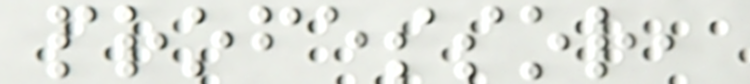professor,
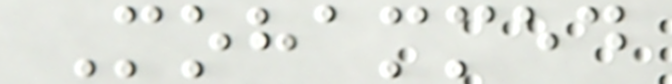Mohammed
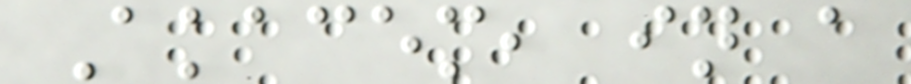Akacem, in a
